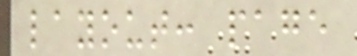layout: page
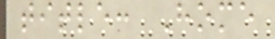title: Home
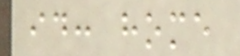id: home
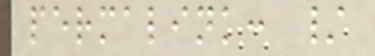permalink: /
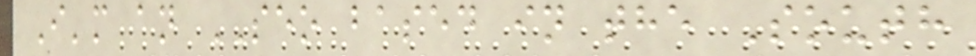I'm an SEO based in the South
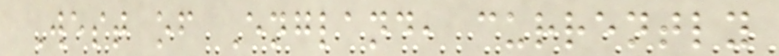West of England, currently
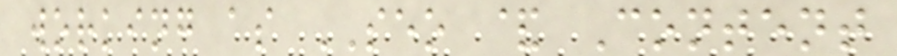working as SEO & Content
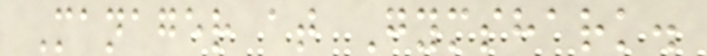Manager at Gymshark.
